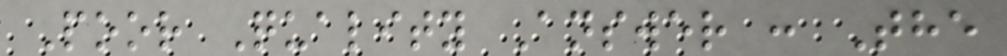Poor Quality Answer : The
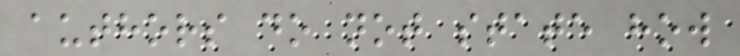authors do not state how
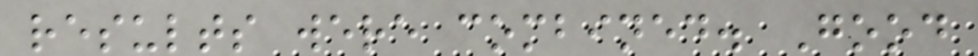results were combined. Good
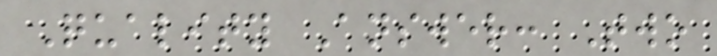Quality Answer: Two
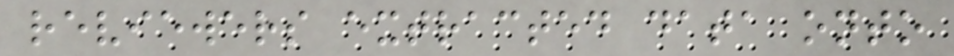reviewers extracted data onto
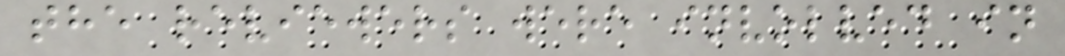the reviewers were involved in
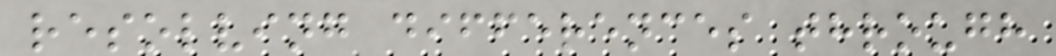resolving differences through
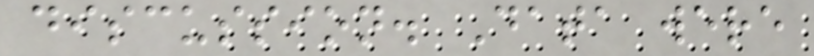discussion. Data were
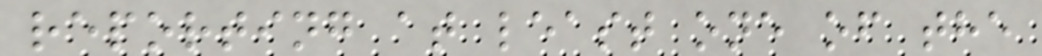reporting at least one of the
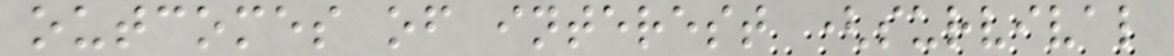outcomes of interest (survival
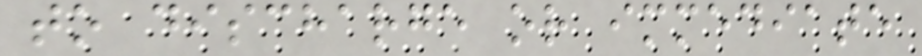to discharge or immediate
